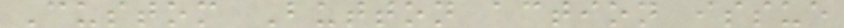Custom Button action issue
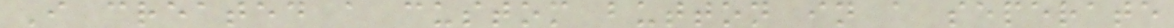I created a custom button in a seperate
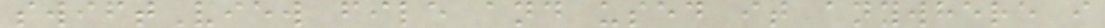swiftView file and used it anywhere i
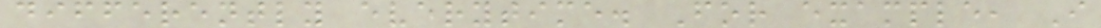differently everytime. For example, I
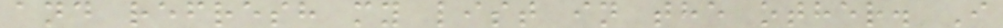and refresh my list in the other. I
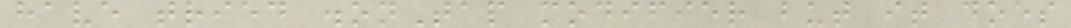have tried .onTap modifier but it does
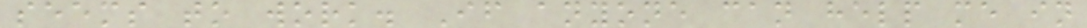seems to work. If anyone can help me in
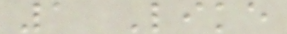1 Like
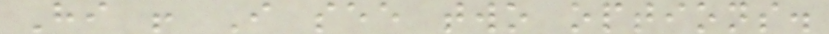Hi ! I see two options.
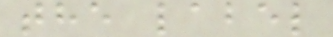the label
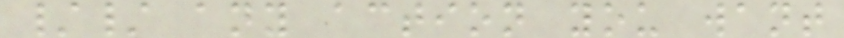// any action you want
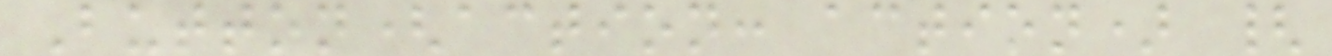Button(action: action) {
